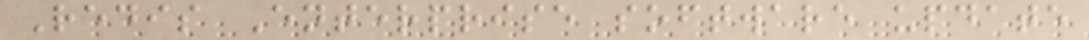Redis Enterprise software update
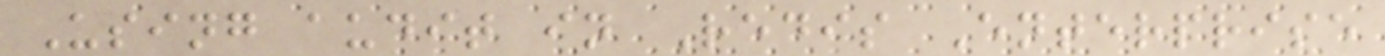Using audit in Redis Enterprise
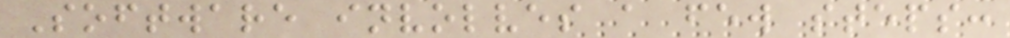Software involves a few steps:
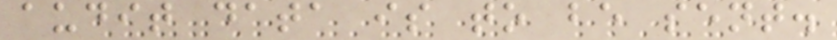audit data is to be sent.
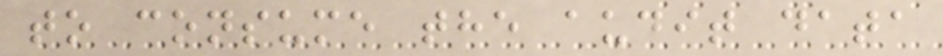to consume the audit data
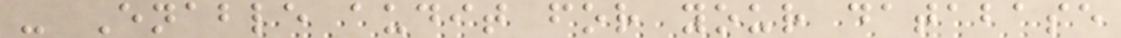- Enable audit for your database
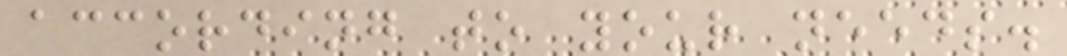according to your needs.
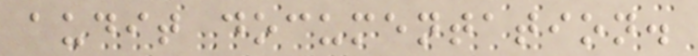audit documentation.
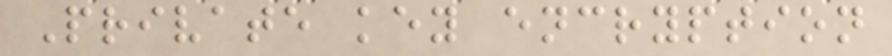Private key encryption
